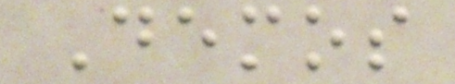Demos
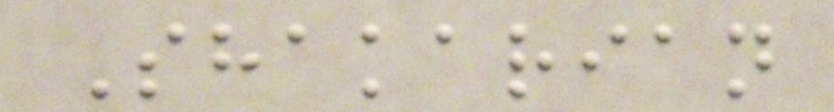Shakarian
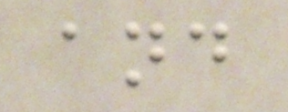and
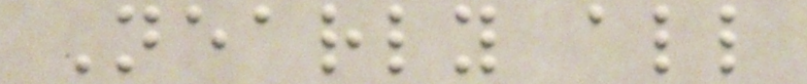Nearly all
